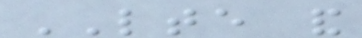LTE and
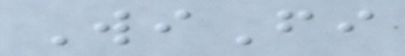WiFi
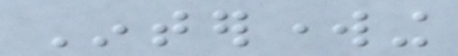Interworking
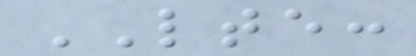LTE:
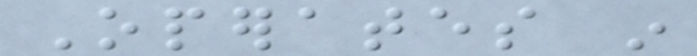Operates in
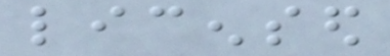licensed
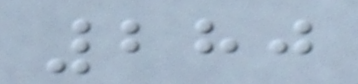280
